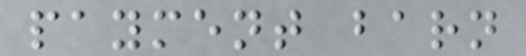payment barn
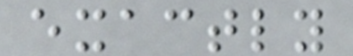exactly
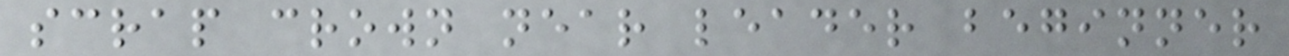scrap crown near leader beginner
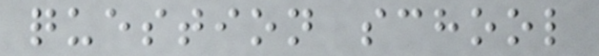question school
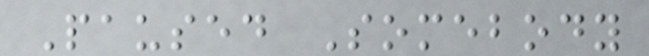Paused Somebody
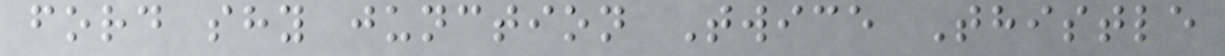ford shy junction Twice Thistle
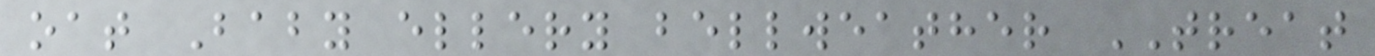oat Baby ellery bellweather TREAT
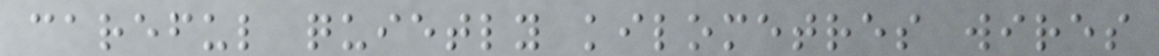careful quietly kilometres wires
